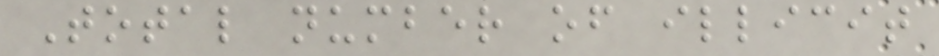Total number of illicit
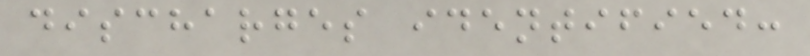discharges identified:
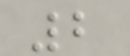2
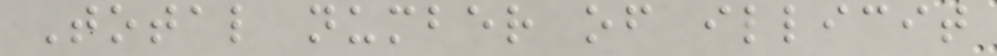Total number of illicit
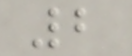2
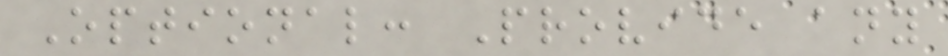Optional: Provide any
